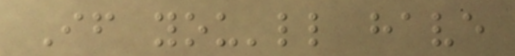If you'll have
